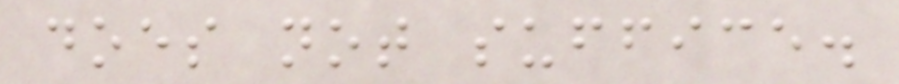does not suffice.
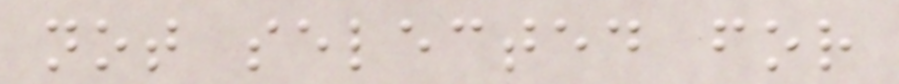not selected for
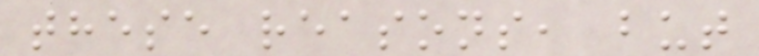these reasons, but
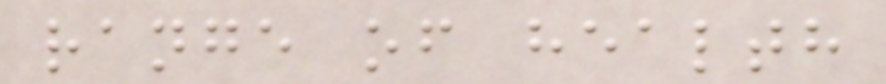range of health
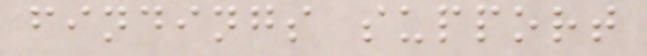findings support
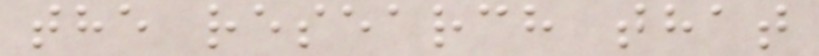the research that
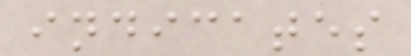indicates
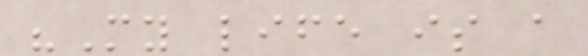"My life is a
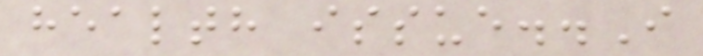health issue..I
